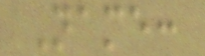Name:
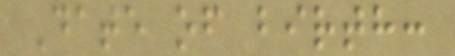Date of birth:
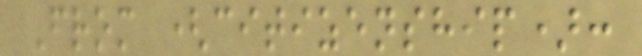From (citizenship):
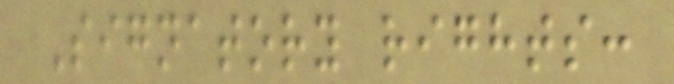Signatory rights:
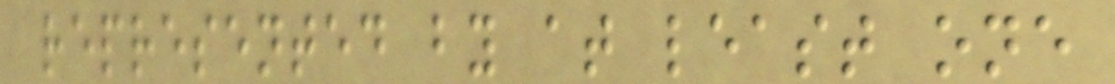represented by at least one
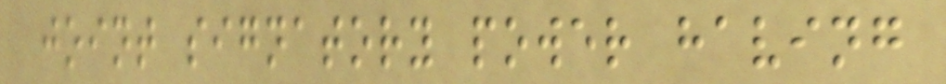joint signatory power having
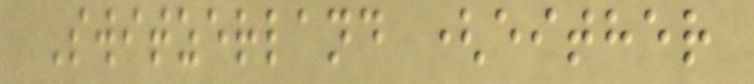Switzerland (either
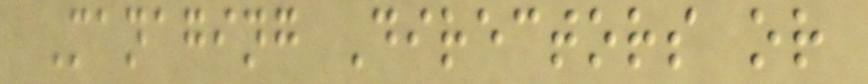Managing Directors or
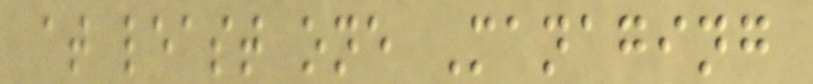at least one Managing
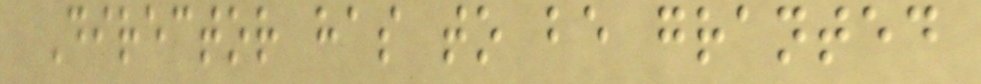Director has to be granted
